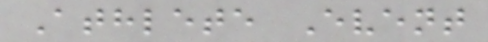Athlete Event
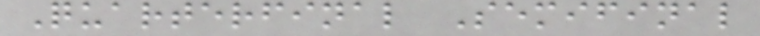Quarterfinal Semifinal
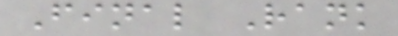Final Rank
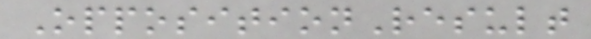OppositionResult
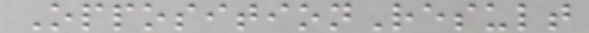OppositionResult
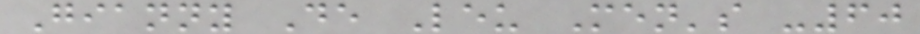Gianny De Leu Men's -60
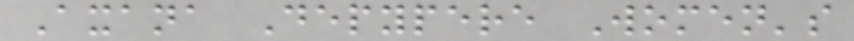Axana Depypere Women's
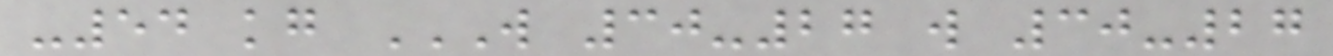-54 kg W 30-27 W 30-27
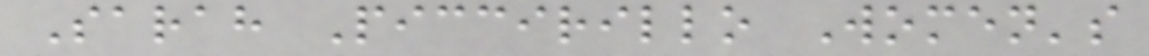Sarah Piccirillo Women's
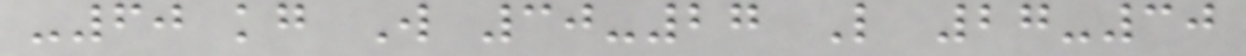-60 kg W 30-27 L 27-30
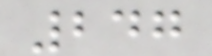247
